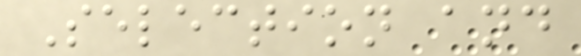Selection and
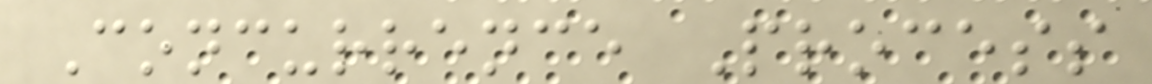Concurrence Process
